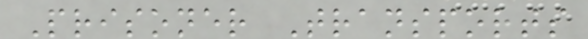Prisoner Transports
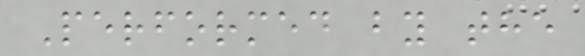Performed by the
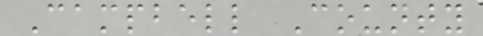Campbell County
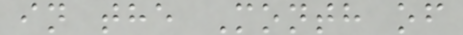in the Month of
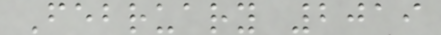February 2019
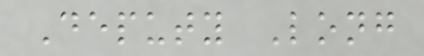Deputy Long
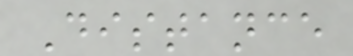Distance
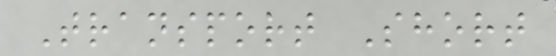Transport Short
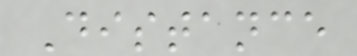Distance
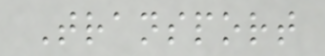Transport
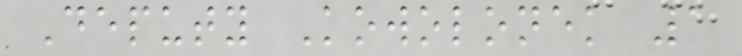Deputy Kowolonek 1
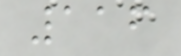116
